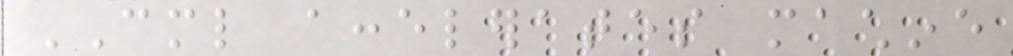CML accelerates machine
